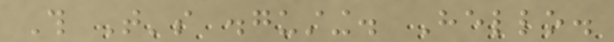This That's disgusting. Hello.
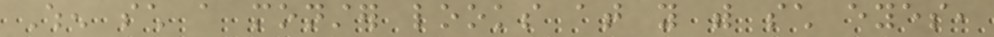When such a monster looks at you with such eyes,
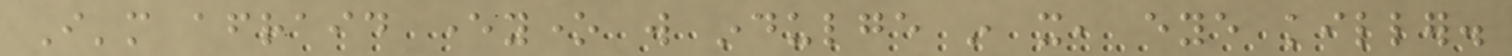I'm afraid everyone will indulge in it, eye killer.
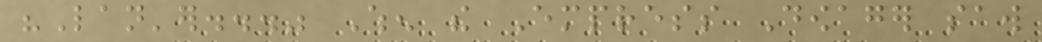"Lan'er..." When the Empress Dowager saw
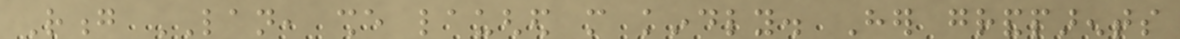Rong LAN, she laughed more kindly. Her grandparents
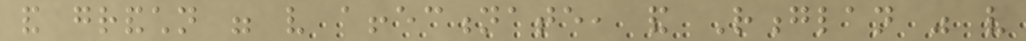and grandchildren were very affectionate, and Ronglan was very
